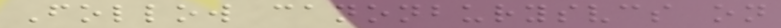Follow canonburysvcs on
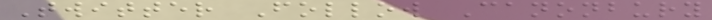Twitter Follow Canonbury
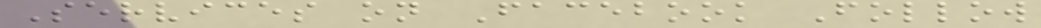Services on Facebook Follow
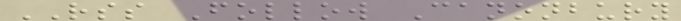RSS Follow Canonbury
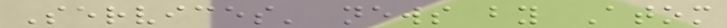Services' news by Atom
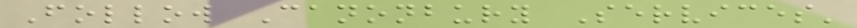Follow Canonbury Services'
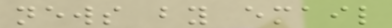news by email
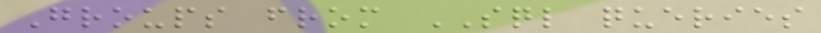Groups from SQL queries
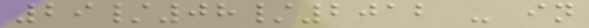29/08/2012 - in
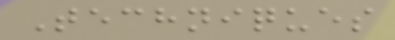Techniques
